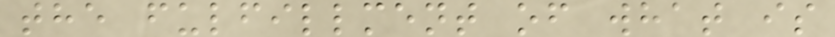the fulfillment of what is
